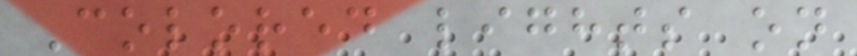Colored lights on
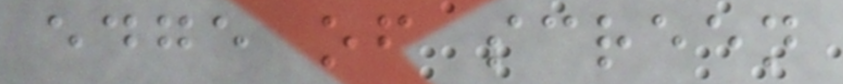edge of screen
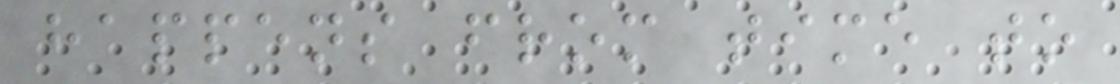happens from time to
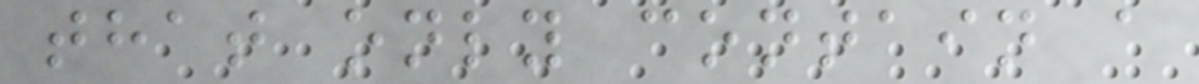that only contain a
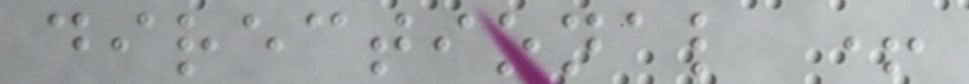directional +
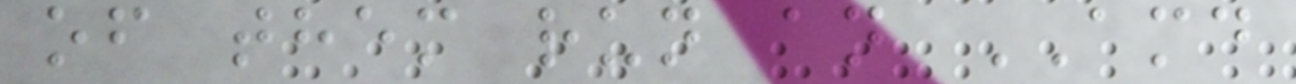of them run an AMD
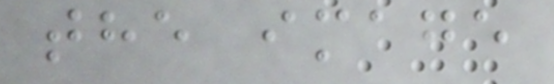the image
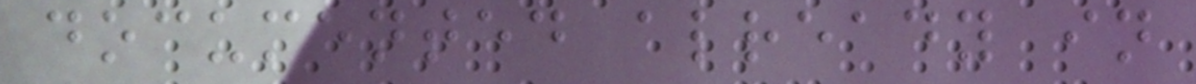documented already in
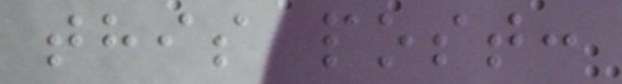this post:
